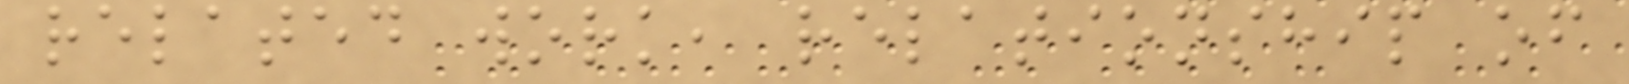related work, relationship of
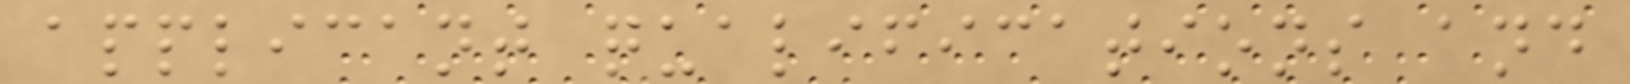applicant qualifications and
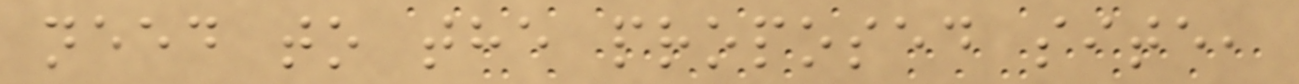need to the proposed site,
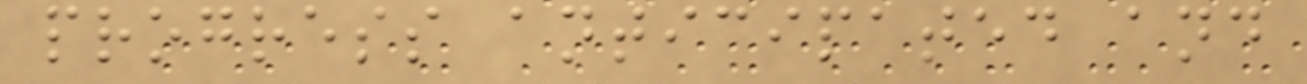progress anticipated and
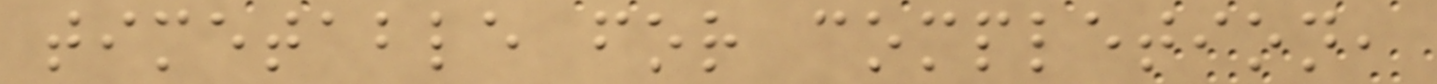timetable for completion,
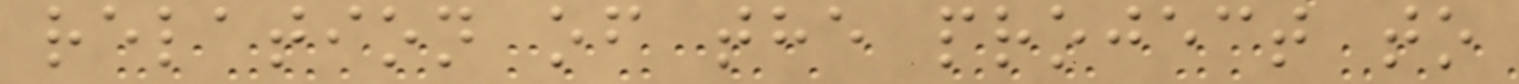relation of the project to
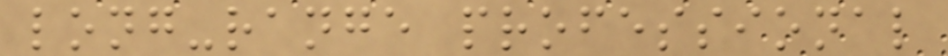long-range professional
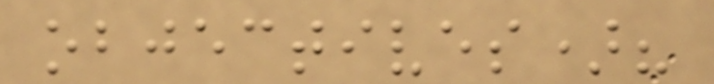objectives)?
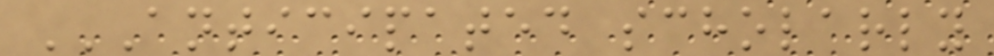ANTICIPATED SCHOLARLY
